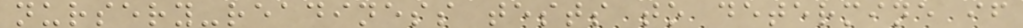nursery-readiness tests to determine if
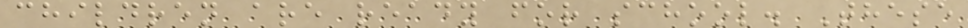children are ready for school. These
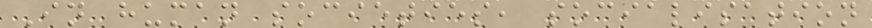In human societies, socialisation
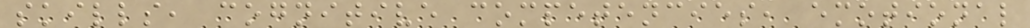skills, cognitive competencies, emotional
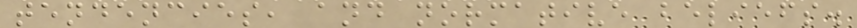tendencies, and normative beliefs.
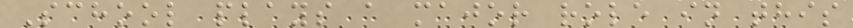School plays a major role in this
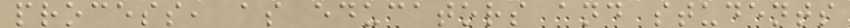process, as educators and students
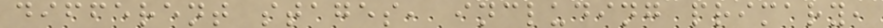different stages, including primary,
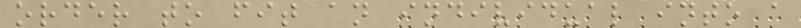order to fit an individual into a
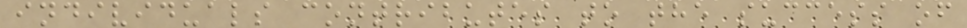individuals contributes to the success of
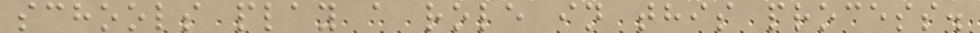schools play a role in this process.
